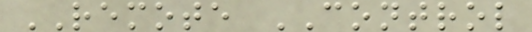REMOTE CONTROL
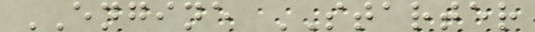ENGINE STARTER
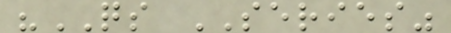"QS SERIES"
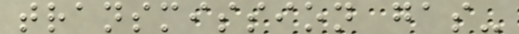transmission gas-
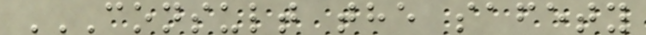CONSULT THE SAFETY
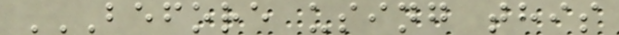BEFORE USING THIS
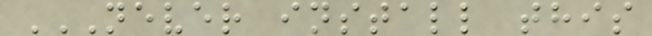NEVER INSTALL THIS
